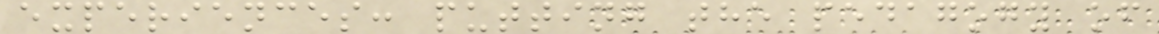experiences: putting the pedagogy of
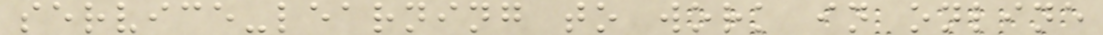service-learning to work in online
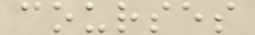courses
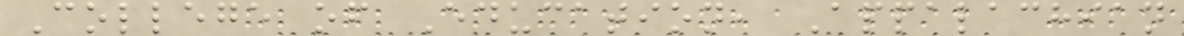College of Education, Appalachian
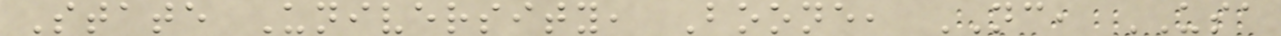State University, Boone, NC, USA
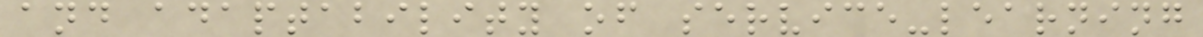and adaptability of service-learning
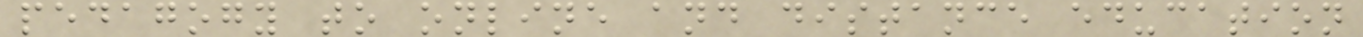pedagogy to online and distance education
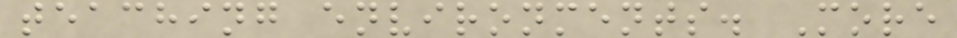teaching environments. More
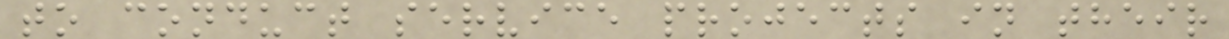to conduct service projects in their
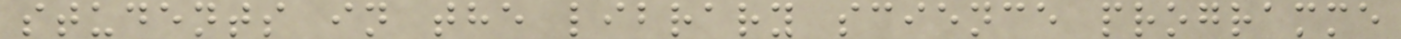students in the library science programme
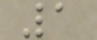1
